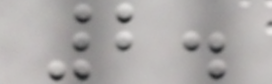2.
